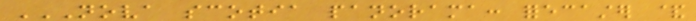NOVA SCOTIA PANORAMA: FORECASTER &
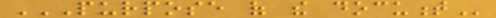PURPOSE OF THE DOCUMENT
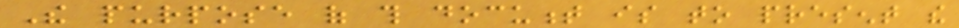The purpose of this document is to present the
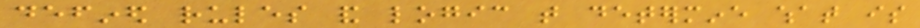defined rules and logic that determine what is
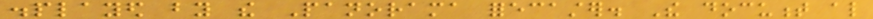displayed by the Panorama forecaster. The document also
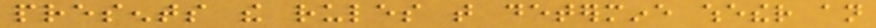presents the rules that determine whether an
